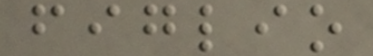figlio
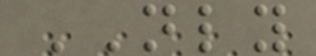NLY
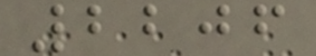2206
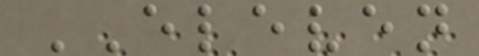ELEVEN
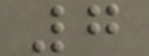7
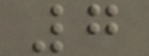7
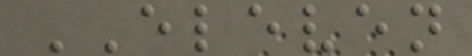ELEVEN
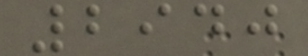2940
